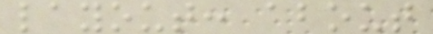layout: about
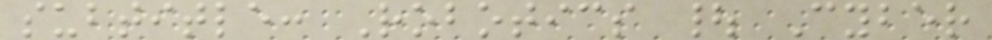subtitle: Robotics | Cyber
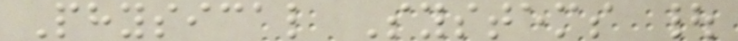Physical Systems |
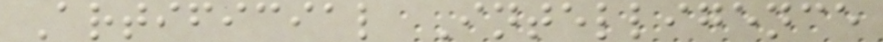Artificial Intelligence
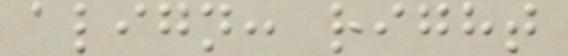align: right
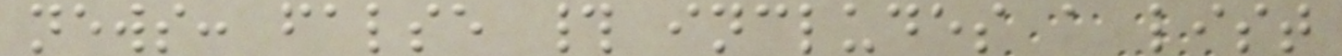news: false # includes a list
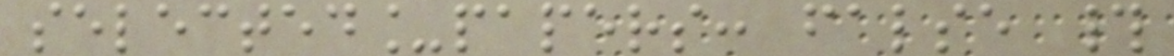selected_papers: false #
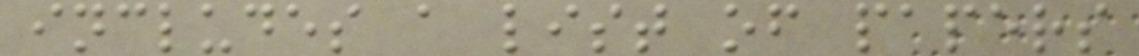includes a list of papers
